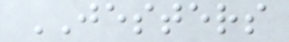JESTERS
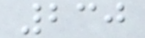230
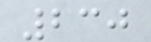230
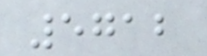5712
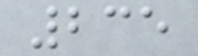235
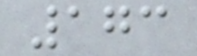173
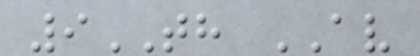9TH AV
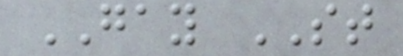GAY ST
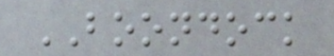BOONDOCK
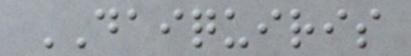DAIQUIRIS
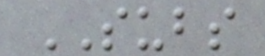SUBS
